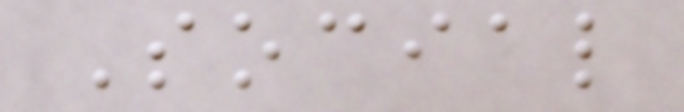Social
